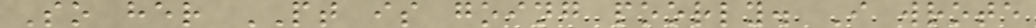So her PT is going poorly. I wrote
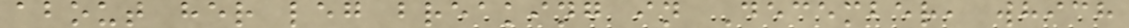about her leg breaking in December, which
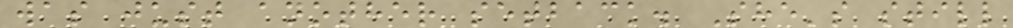was just another setback. She's still
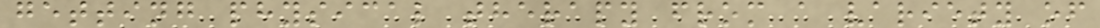getting physical therapy from a variety of
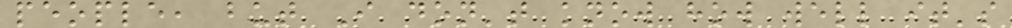people, but I don't know how well it's
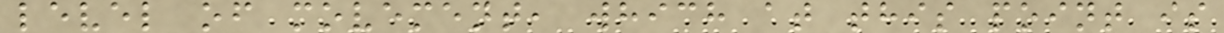level of movement, which at this point is
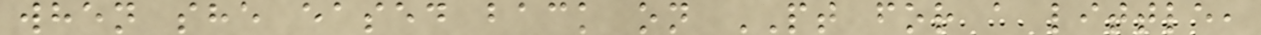when she eased back on PT for a little,
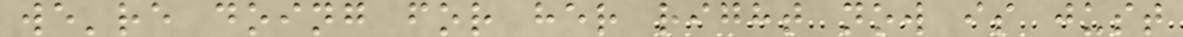we're doing for her right now is just
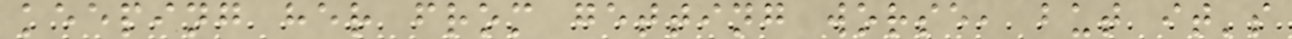keeping her from getting worse, but it's
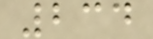234
